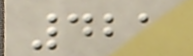421
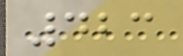423
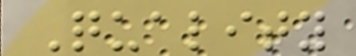Quality
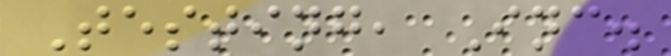Testing, Inc.
